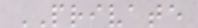PRIVATE
